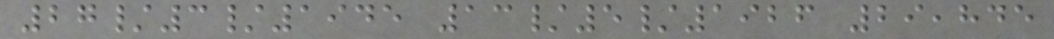27/3/1945 13/5/1926 29,845
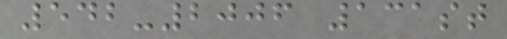542-2006 131st
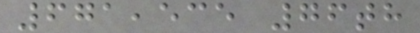671,535 76th
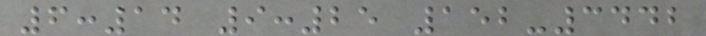6:14 9:25 152-3442
